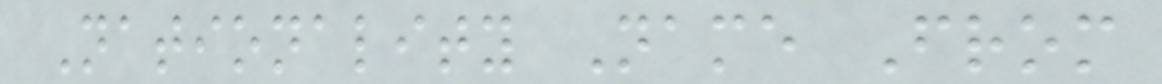Nationality Name From
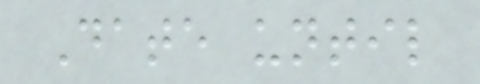Date until
